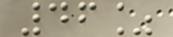46%
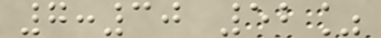7:30 52%
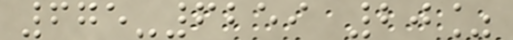675-6259 20%
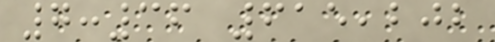7:36 615,202
